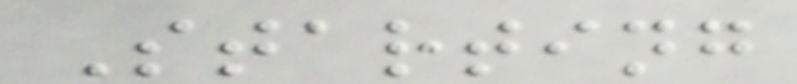Starting
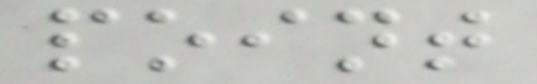point
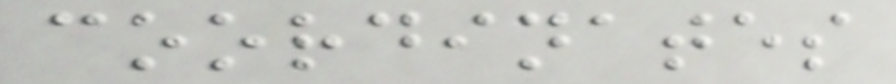coordinates
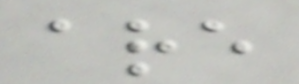are
